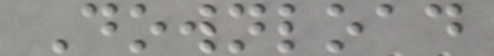Download
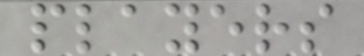players
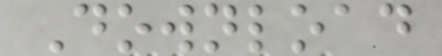Download
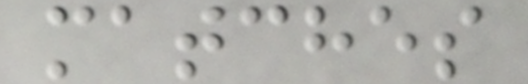matches
